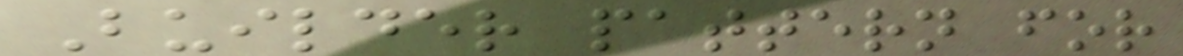Builder pattern for
